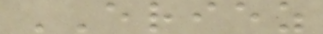ERIEZ
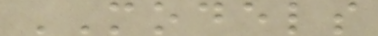MODELS
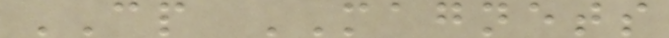CP MAGNETS
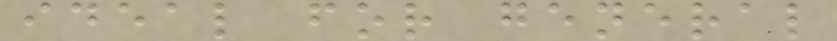ideal for general
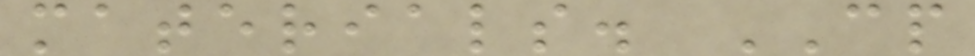materials. CP
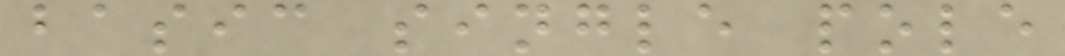basic single pole
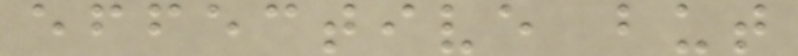effective but
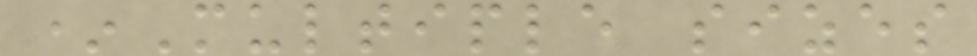*Multiple sizes
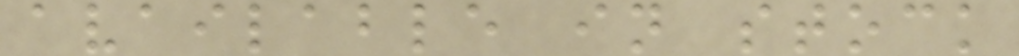available in stock
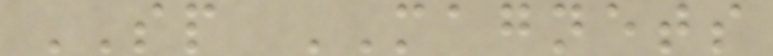SP MAGNETS
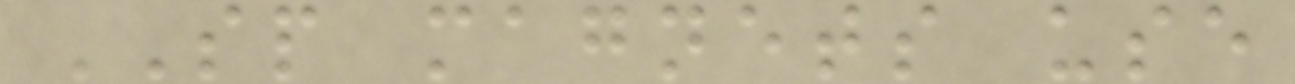SP magnets use
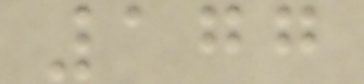177
